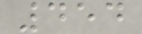454
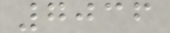7036
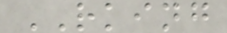RKING
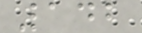142
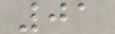01
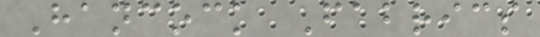Hancock Fabrics
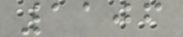1106
